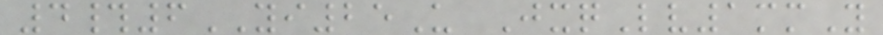4#6YI25U JxqLv1mmY
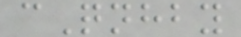cQnhby
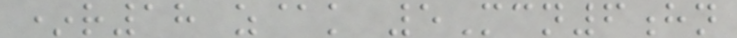*r18 z@k 5Mcn6hn
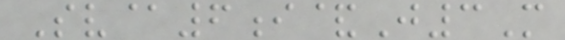Sv@6i&J3M
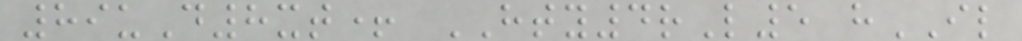89uD8xt+ HTY4rL5 hIL
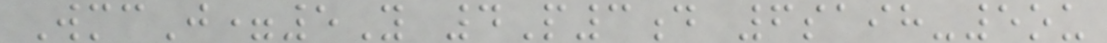WmcJ=5Y 4P3d 6saih-5ou
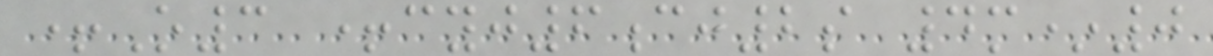+O3 +cyj6cj2s 4m*0
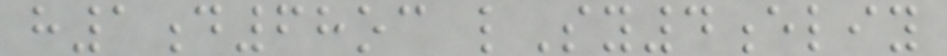h1d68oc lSy4eliy
